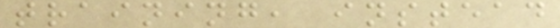training, instead
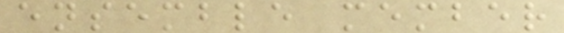ensemble member
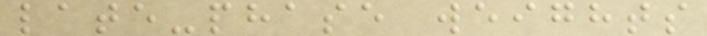late-phase weights
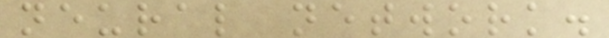neural network.
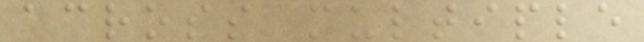across multiple
